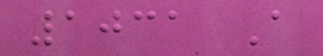1031 A
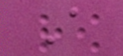A
